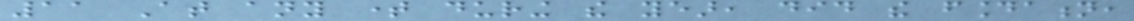11 At any time during the year, did the foundation,
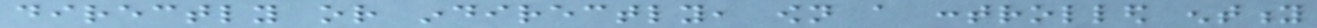directly or indirectly, own a controlled entity
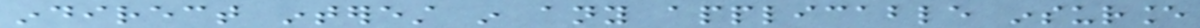indirect interest in any applicable insurance
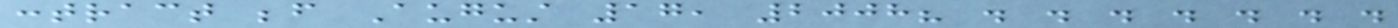contract before August 17, 2008? . . . . . . .
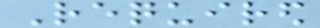Required
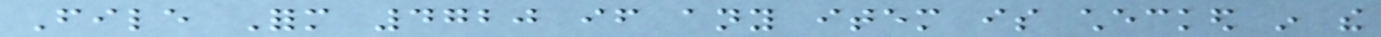File Form 4720 if any item is checked in the
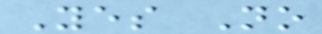Yes No
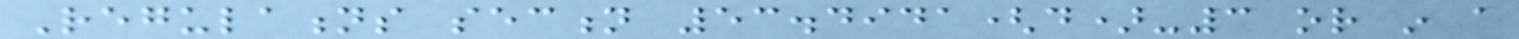Regulations section 53.4941(d)-3 or in a
